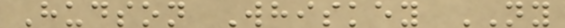Hudson Whiskey NY
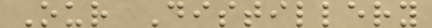Our Distillery
